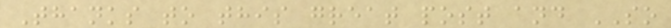Thanks to this great post and SO
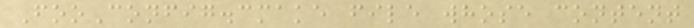FooConfig.cmake file whose content
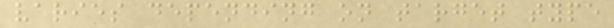varies depending on target type
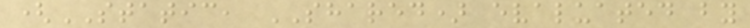(STATIC, SHARED) evaluated by
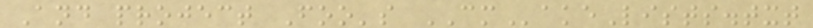And project Foo's CMakeLists.txt
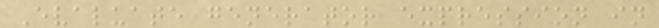Evaluate generator expression in
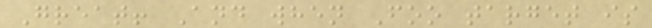Great! And when Foo target is
